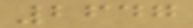2647
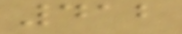412
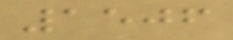1506
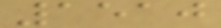1510
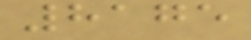8175
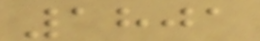1801
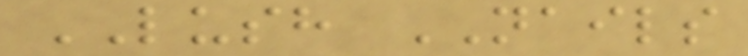LUSH NAILS
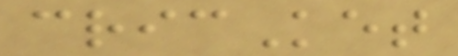cricKet
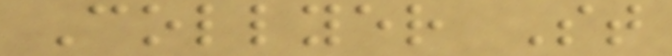Collyer St
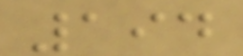194
